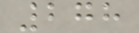278
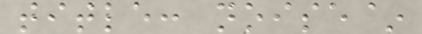title: noise~
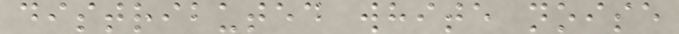distributed white noise
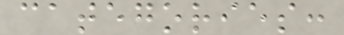categories:
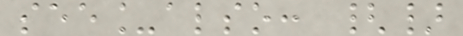see_also: {}
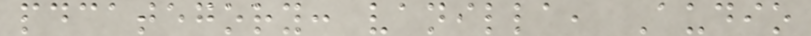pdcategory: vanilla, Audio
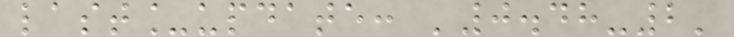last_update: '0.48-2'
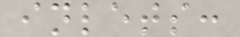inlets:
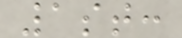1st:
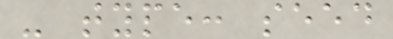- type: seed
